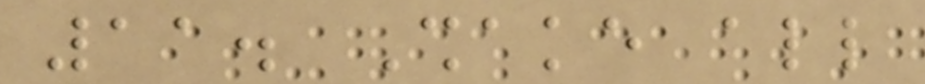11. Shake all
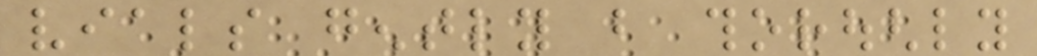vials gently but thoroughly
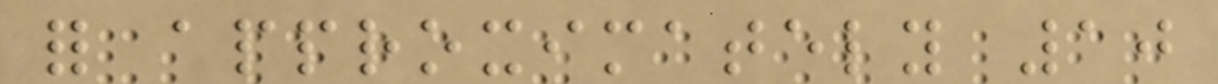for approximately 10
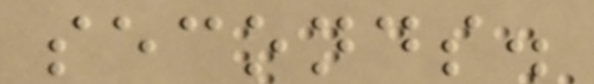seconds.
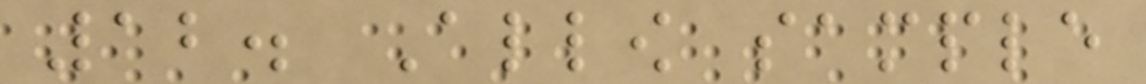12. Allow sample
